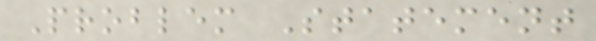Problem Statement
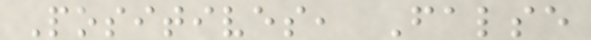Positives, False
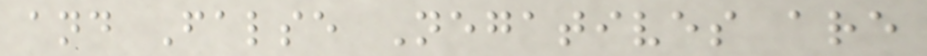and False Negatives are
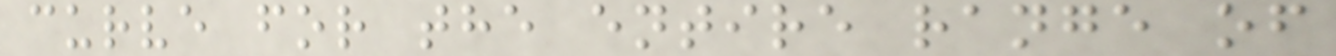curve for the entire range of
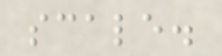scale.
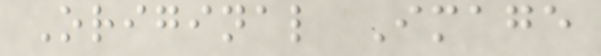Original Image
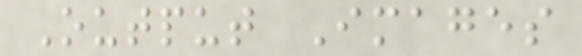Output Images
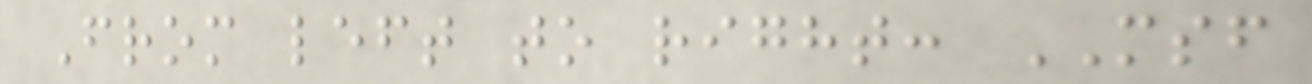From left to right: MSF
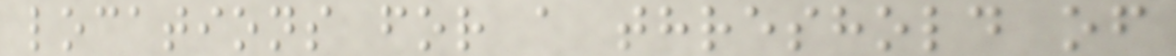locations for a threshold of
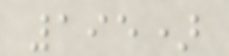195)
